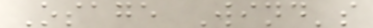Osage Wind's
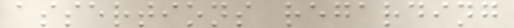assertions regarding
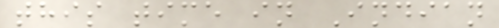this time in Indian
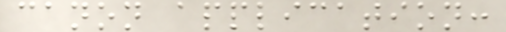canon application:
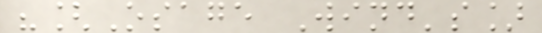"[Osage Wind's]
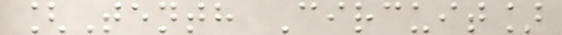[Tenth Circuit]
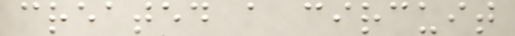created a circuit
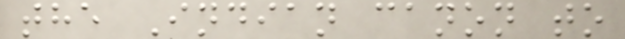the Indian canon to
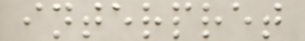interpret
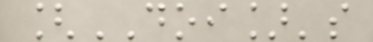[DOI]'s
